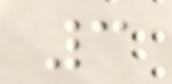3
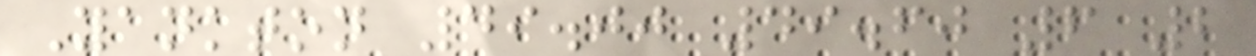Yankton 49.00 49.60 6 2
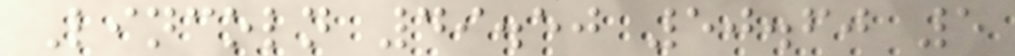Lincoln 49.50 50.60 5
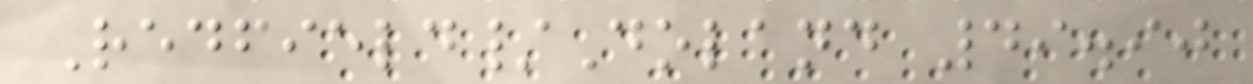Redfield/Doland 49.90
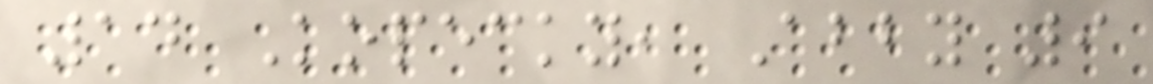14 Kopecky, Abby 9
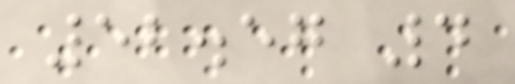52.57 4
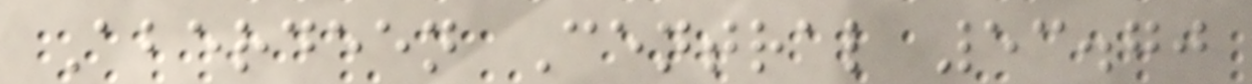Aberdeen Central 53.70
